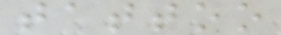tattoo
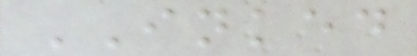INKED
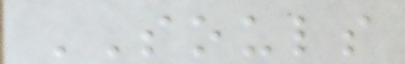SOULS
